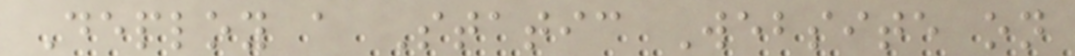Deploy a Static Website on
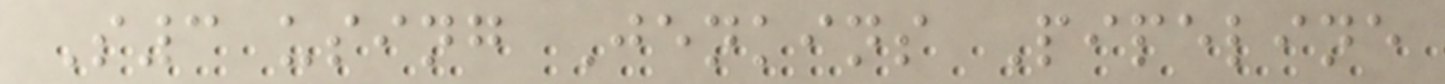S3 using Jenkins Pipeline
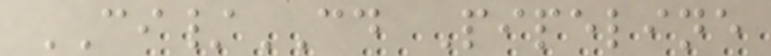CI/CD Pipeline
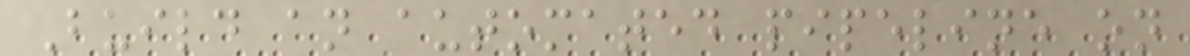Build an automated pipeline on
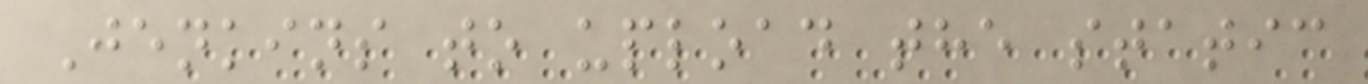Jenkins to upload the static
